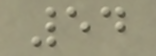54
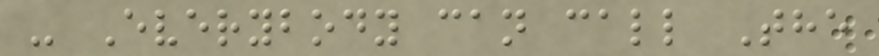- Everybody can call The
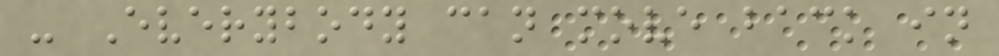- Everybody can move back in
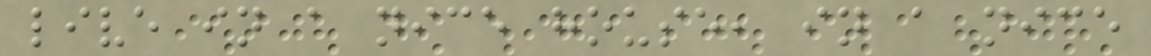live in a nice house, in a nice
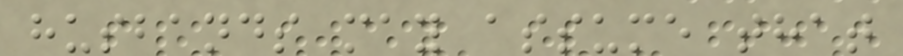husbands may assume that
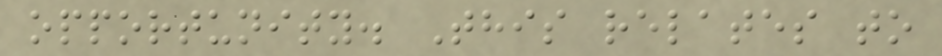opportunity. This relates to
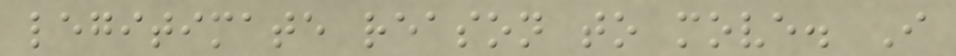legitimate reason to move. I
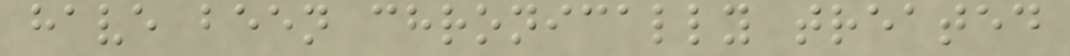have been chronically treated
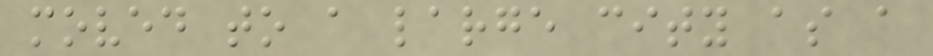moved to a large city as a
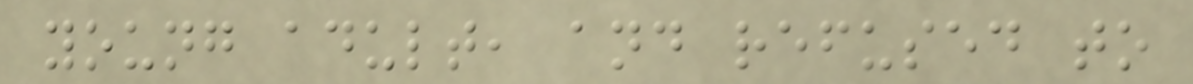young adult, and refused to
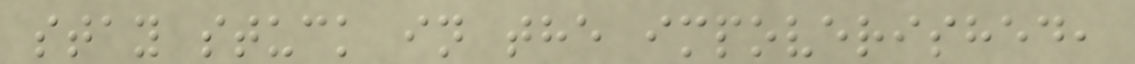stay stuck in the impoverished,
